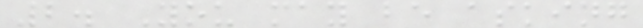2. You may be asking
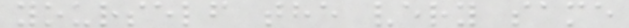yourself the very same
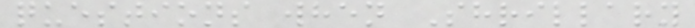questions when Shrillary
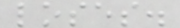loses.
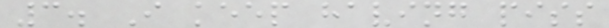3. I keep having piss
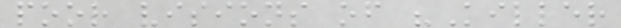poor visions of "Killer
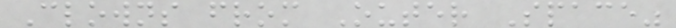Clowns from Outer Space"
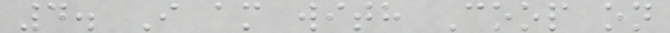4. I am with Coop on
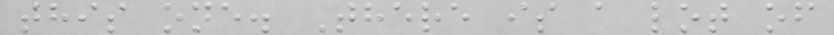this one. There is a lot of
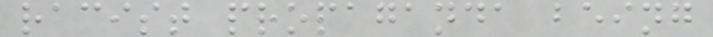racist propaganda being
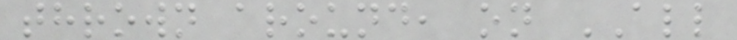thrown around, on ALL
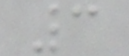3
